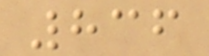836
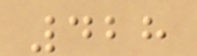428
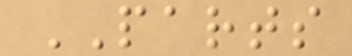PARTS
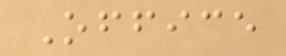Office
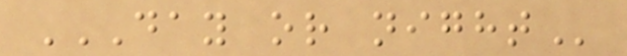DAY OR NIGHT
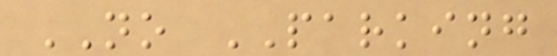NO PARKING
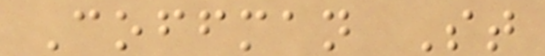Coffman St
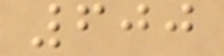600
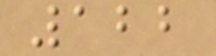122
